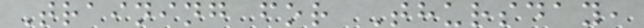Training for Thursday,
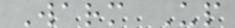Warm Up
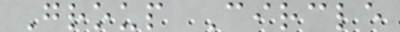Group Circle
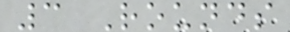3 Rounds
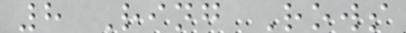8 Ring Rows
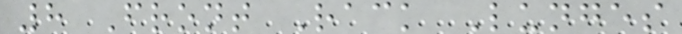8 Front Rack Lunges
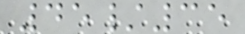45/35
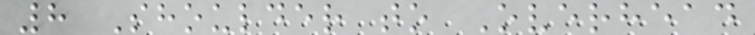8 Shoulder to Overhead
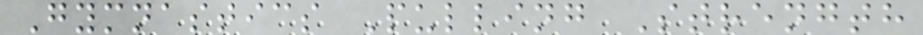Gymnastics Pulling Strength
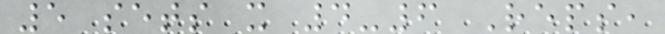5 sets x 4-6 Reps,
